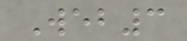Web3
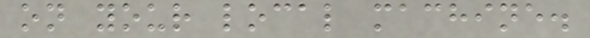on your local machine.
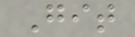Git
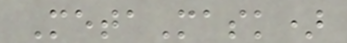MetaMask)
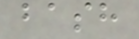bash
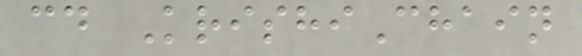cd KrishiChain
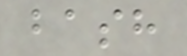bash
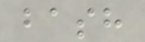bash
